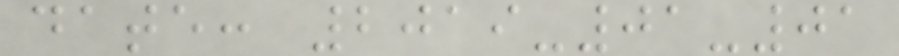date: 2019-01-01
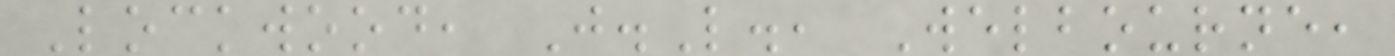Lockwood, J.L., Welbourne,
